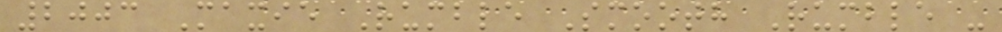2003 Maxie Rumble Smooth Rumble -
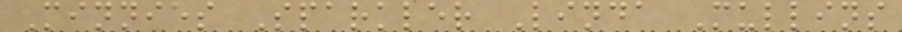Minnies Sparkler Linda Mullins
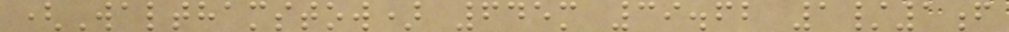(Walthamstow) 645m 39.62 1/1f
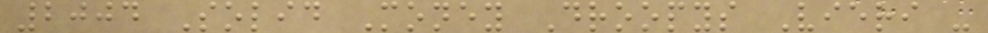2004 Solid Money Droopys Vieri -
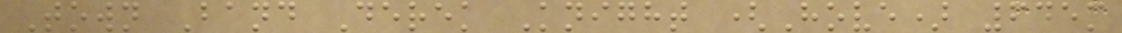Town Band Derek Knight (Hove) 645m
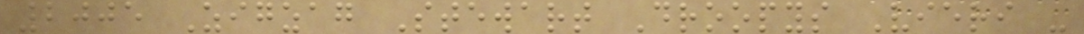2005 Zigzag Stewart Droopys Vieri -
